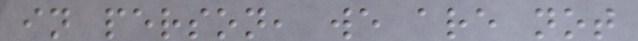in person, we are not
